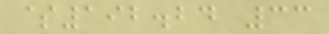$192.24 33
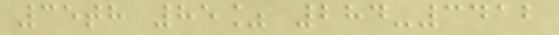35th 85% 284-3412
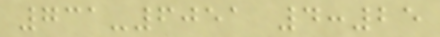731-6051 4:25
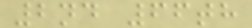2nd 66th
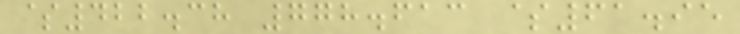$422.38 778.613 $61.95
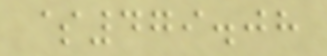$479.08
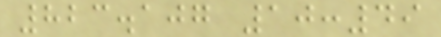823.107 10:49
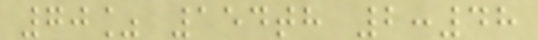70% 154th 2:48
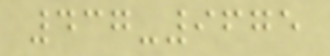437-9675
